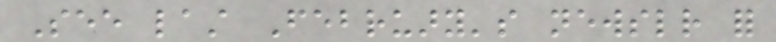See last February's newsletter for
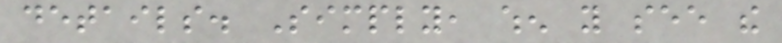details. Simply, when you see the
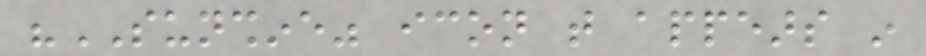"SUNSHINE" icon that appears in
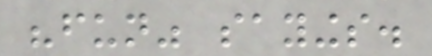"fun" sayings.
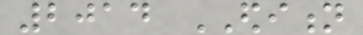2014 EDITION
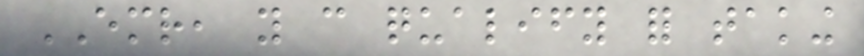EMR, you can qualify for taking
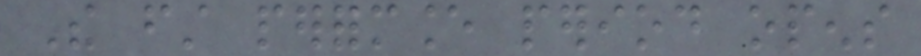The first performance period opens
